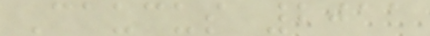Caucus 2011
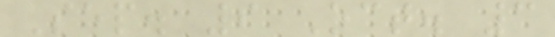Sep. 9 Oct. 3
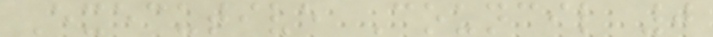Executive Council 0
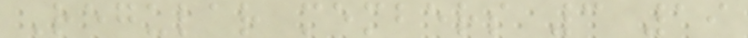Regular members 3 19
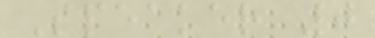Speaker 0
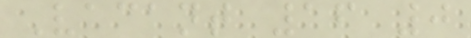Vacant 16 0
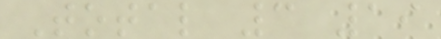Total 3 19
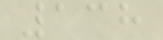138
